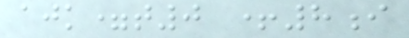ajk=t0 +8i
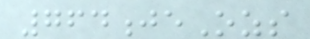764jeOzs
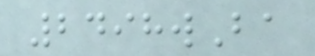2498wBa
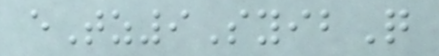eTz9SyibQ
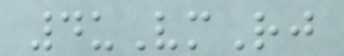4uVmRj
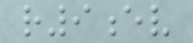r9ev
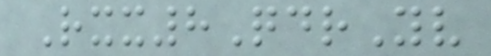Rxx8QdrYv
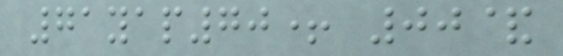71yap70+ 00&
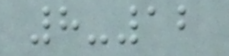8-12
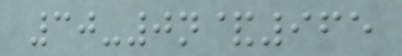30-0n&965
